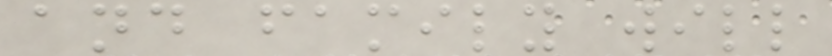and family will
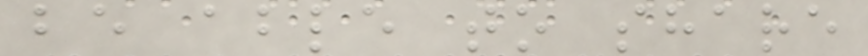be able to share
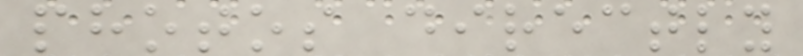photos directly
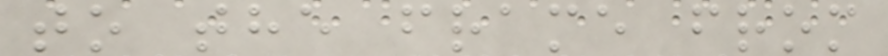to the frame from
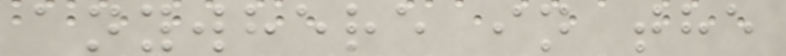anywhere in the
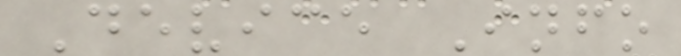Device Info
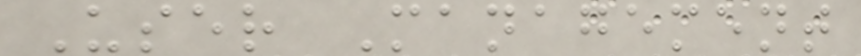User Management
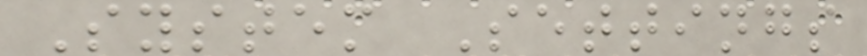System Settings
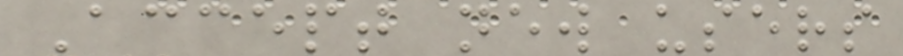Accept new users
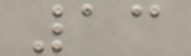13
